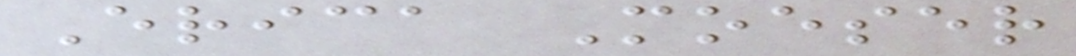Erica Moeser
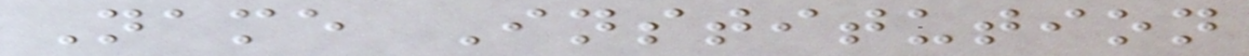Name Institution
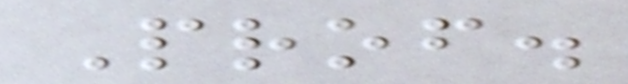Prof.
